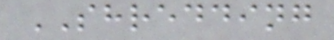SHREDDING
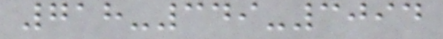718-349-3094
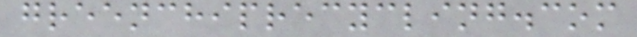greenchiprecycling.com
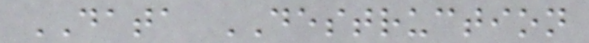DATA DESTRUCTION
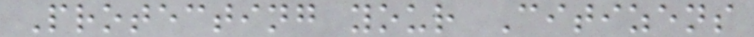Protecting your Citizens
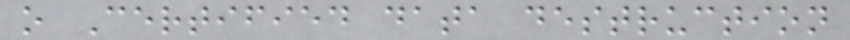o Certified data destruction
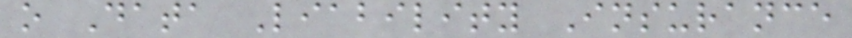o Data Liability Insurance
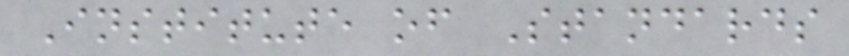Institute of Standards
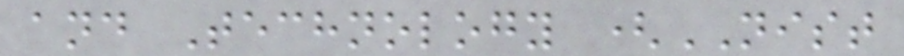and Technology (NIST
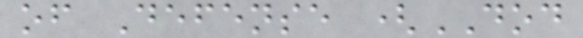of Defense (DOD
